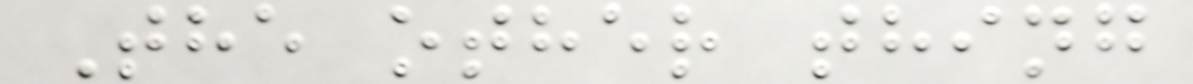The other thing
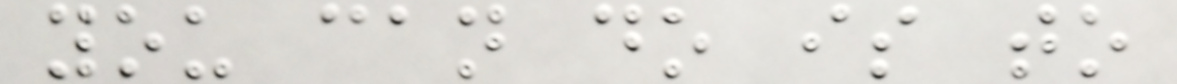you can do is to
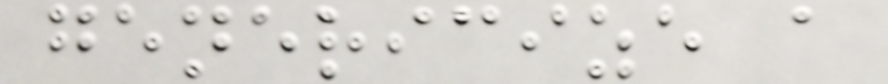genericize a
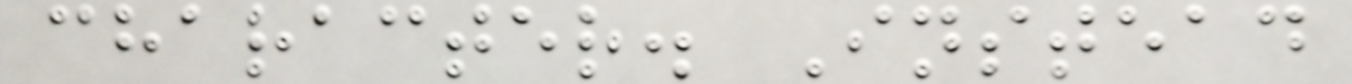character. Instead
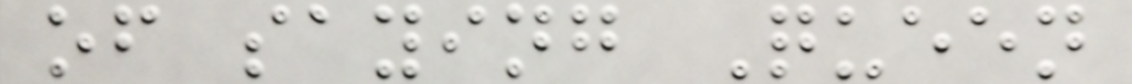of saying Queen
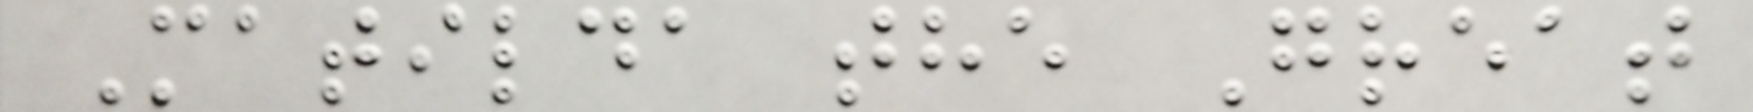Matilda the Great
